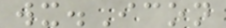wx.Icon
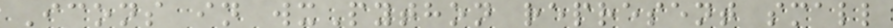Icons in wxPython represent small
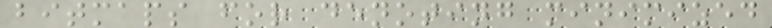bitmaps for denoting minimized
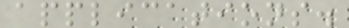applications.
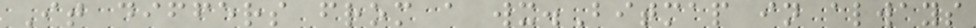It differs from a wx.Bitmap in always
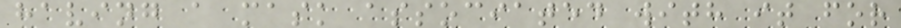having a mask associated with it for
